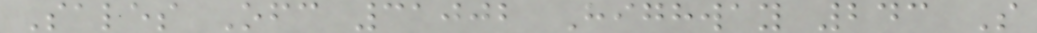Sales Ofc 31002 Highway 243 S
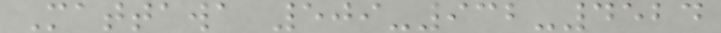Mattawa 509-932-4524
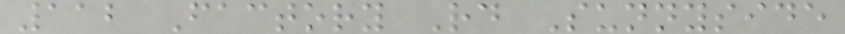112 Factory Rd Sunnyside
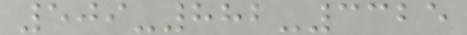509-882-3325
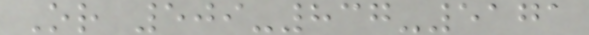Or 509-837-5171
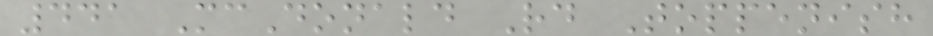441 McDonald Rd Toppenish
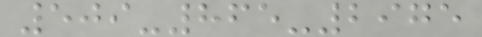509-865-2975
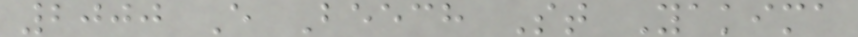2000 E Beech St Yakima
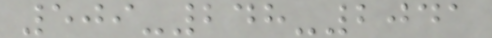509-248-2041
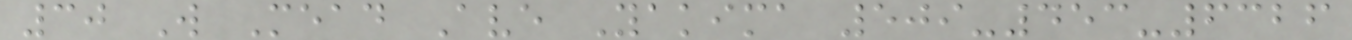30 W Mead Ave Yakima 509-453-6326
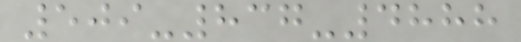509-837-4888
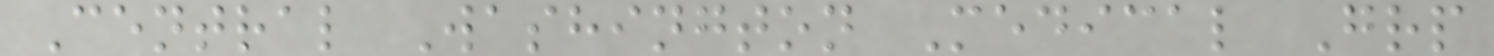Central Washington Medical Grp
